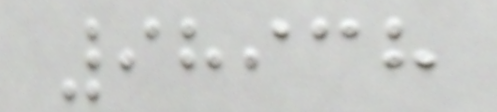98938
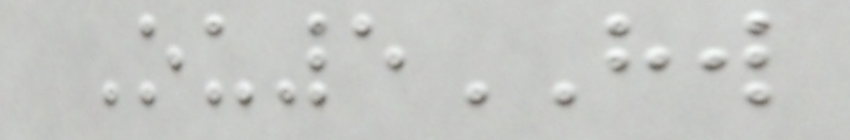Ou5HW
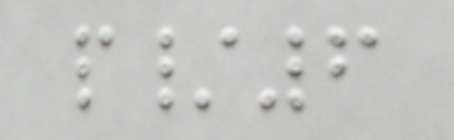p/6
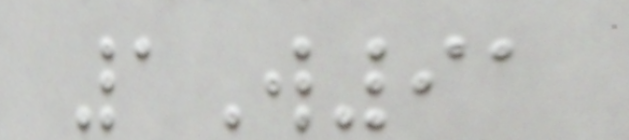1W91
